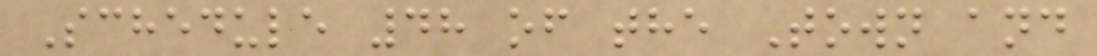Schedule 48 of the Town and
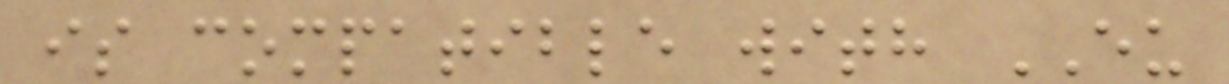is compatible with EU
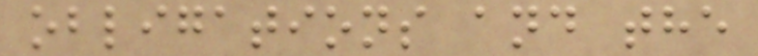obligations and the
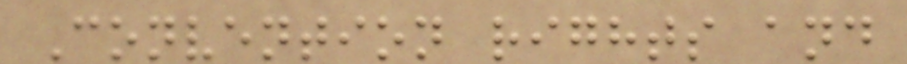Convention rights and
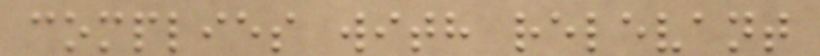complies with relevant
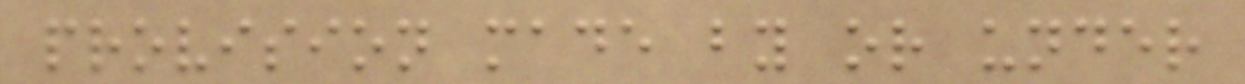provision made by or under
